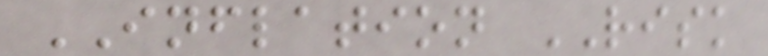INFLATION RISK
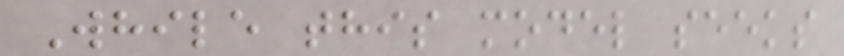While this model seeks
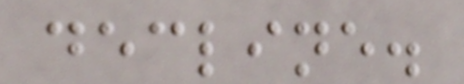decline.
